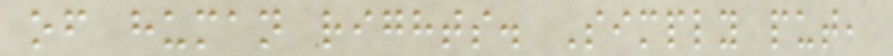of human rights. Simply put,
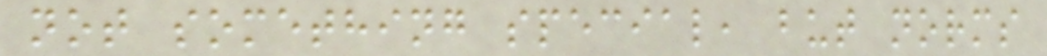not something special, but norms
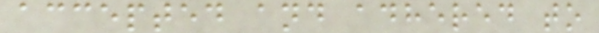accepted and adhered to
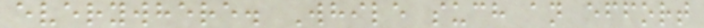everywhere. While such an effort
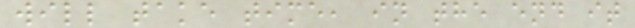will take time, in the end it
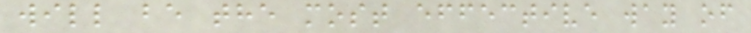will be the most effective way of
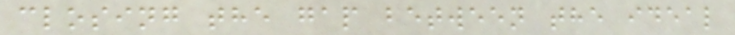closing the gap between the ideal
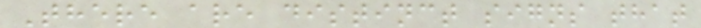There are distinct signs that
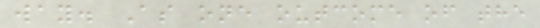way. As one outcome of the
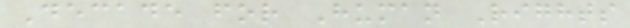Decade for Human Rights
